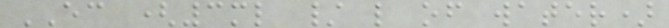EC (3ml / l of water)
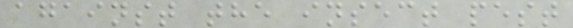against the insect pest
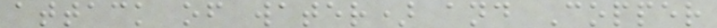attack of water) and Copper
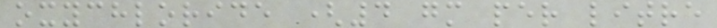oxychloride (4 gm per litre
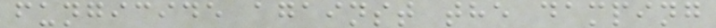fungicide against the damping
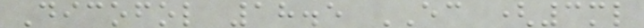Dicofol 18.5 EC (3ml
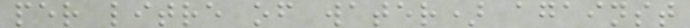per litre of water) against
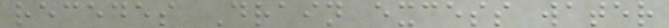recedes Drain excess water
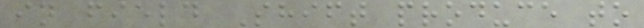in field Shift produce to
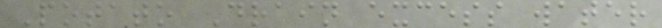Potato Drain excess water
